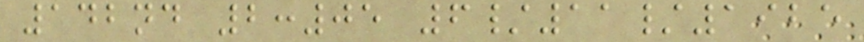142nd 2:05 6/11/1925
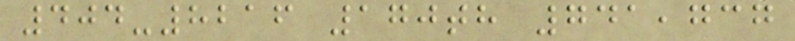404-8216 170th 741,737
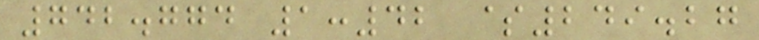742.774 1:42 $249.27
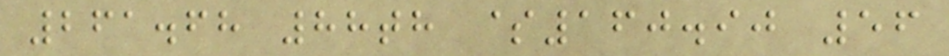261.68 88th $160.90 56
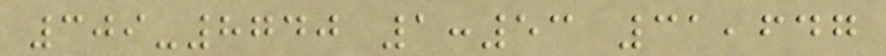309-8740 1:53 31,647
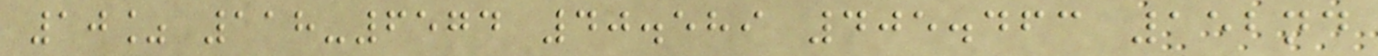10% 118-6574 40.589 405.463 152nd
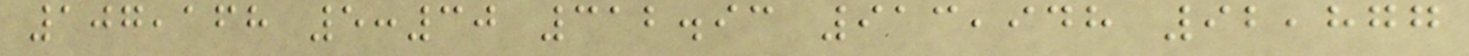107,168 5:30 312.93 913,948 92,877
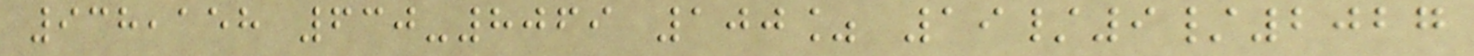938,158 630-8069 100% 19/9/2027
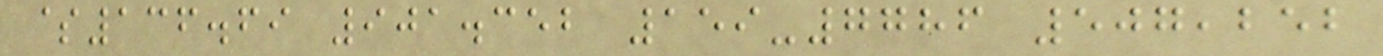$136.69 901.352 159-7786 507,252
